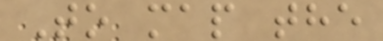To map the
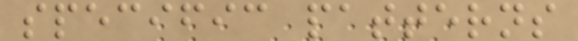specific patterns
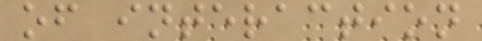of interaction
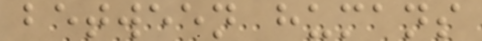between humans
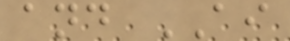and AI
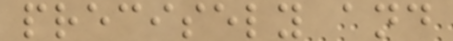precisely and
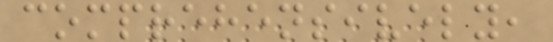comprehensively,
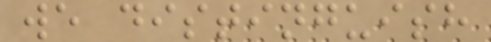we distinguish
